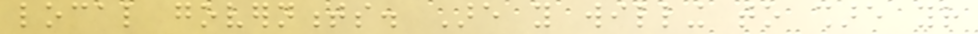local governments. Are you willing to share your
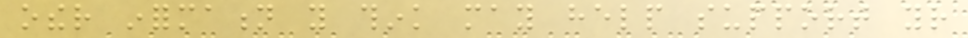other information you think may help support your
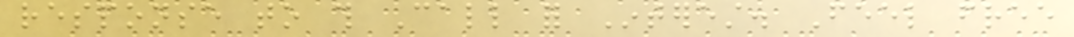response to this Call for Interest. Feel free
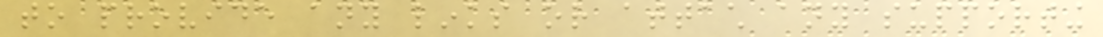to provide any links or attach any supporting
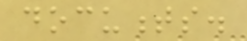documents.
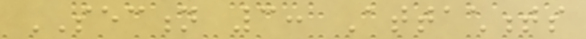SECTION 3: Attachments
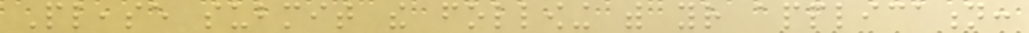Please submit the following with your application:
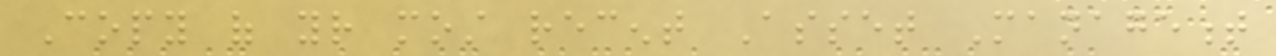Copy of your most recent Asset Management
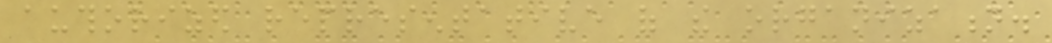authorized representative of the organization.
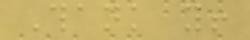Thank you!
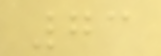73
